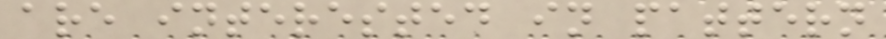are interested in pattern
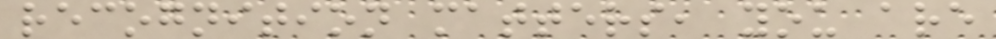recognition matters, you are
